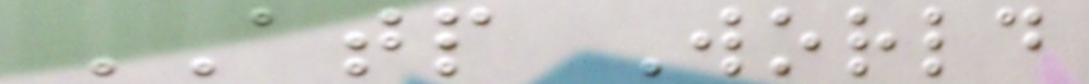ATP World
